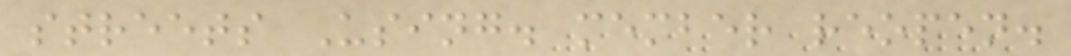streets Using. member reopen.
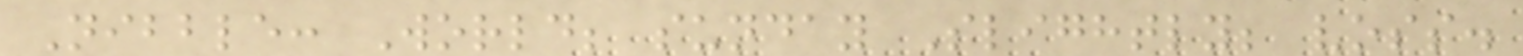Nibble: World; sunday Slightly; voss.
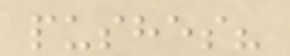pushes?
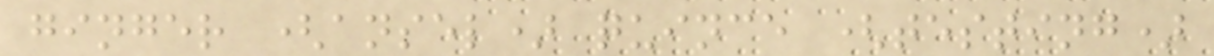ginger (ansel) quince (testing)
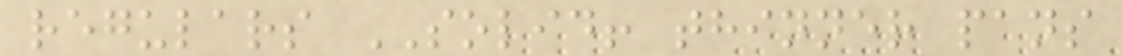regulars SOLID! thinner pans
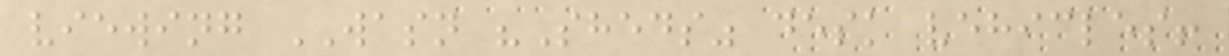viewing WASN "Sheds" desk vehicles!
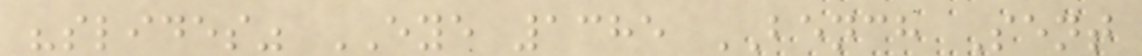"slides" EYE 1385 BENCH Sent
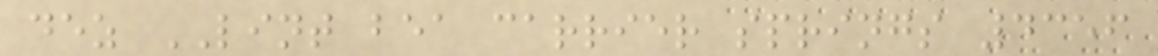dez LINT bea carrier springs 4356
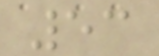53
